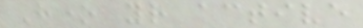Hone your active
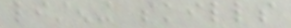listening skills
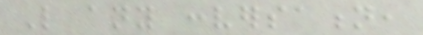Like any conversation,
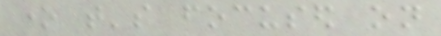one that's focused on
